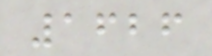1626
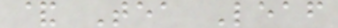& Tea Leaf
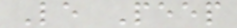Le Peep
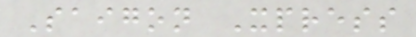Saigon Xpress
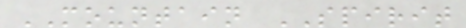MOUNTAIN SPIRIT
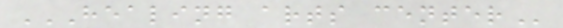HEALING ARTS CENTER
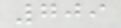709
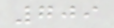709
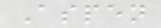Aspen
